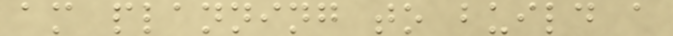am planning to build a
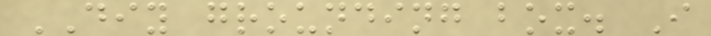DIY grounding box. I
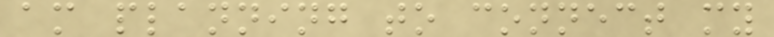am planning to connect my
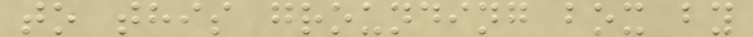to this grounding box by
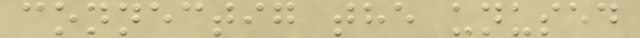connectig the unused
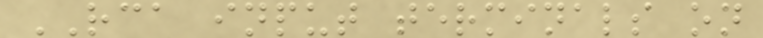RCA input terminals on
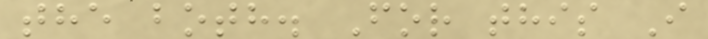the both. For this I
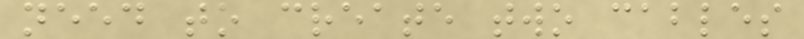need to create two cables
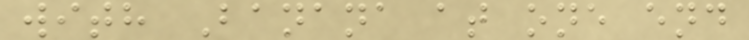with Banana at one end
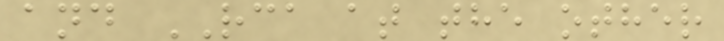and RCA at the other
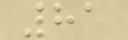81
